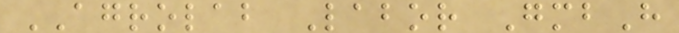AGROLAB Labor GmbH
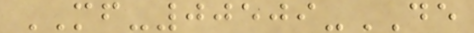MF-00509-DE
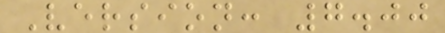Version: 7.00
